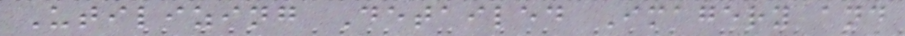Utilizing Detailed Imagery and
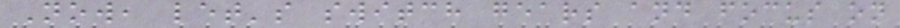Now, let's switch gears and focus on
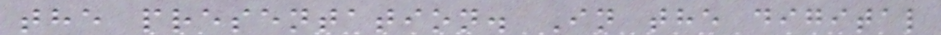the presentation. In the digital
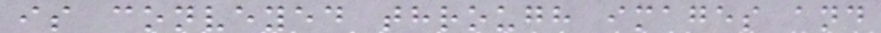is conveyed through images and
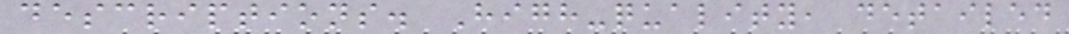descriptions. High-quality, detailed
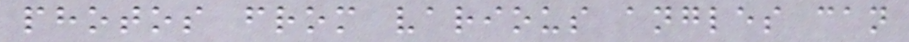photos from various angles can
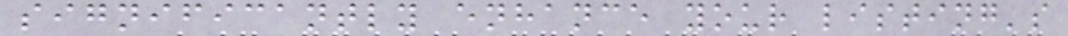significantly enhance your listing's
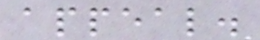appeal.
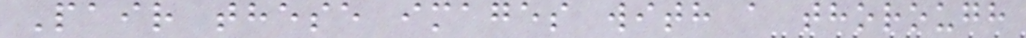Pair these images with a thorough
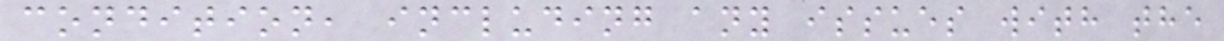condition, including any issues with the
